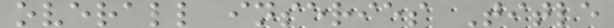overall inseries Title
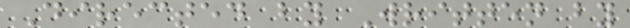Directed by Written by
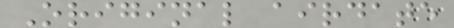Original airdate
